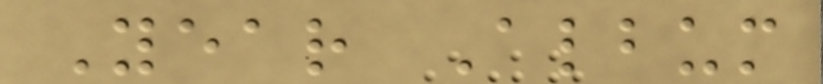Year Album
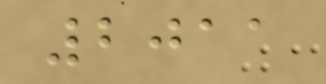2011
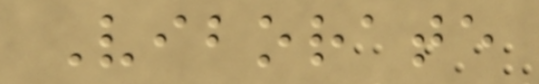Viborate
